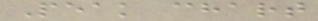Peak chart
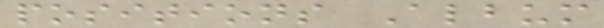positions Album
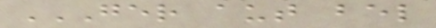GER AUT BEL
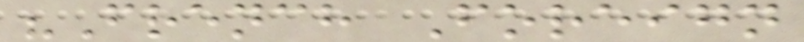"French Foreign
